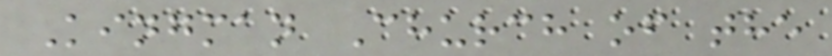Kingman Church of the
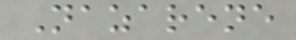Nazarene
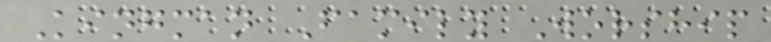Kingman Family Worship
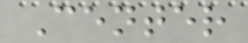Center
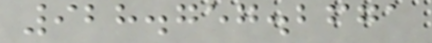928.757.2671
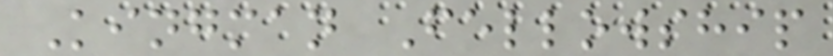Kingman Fellowship
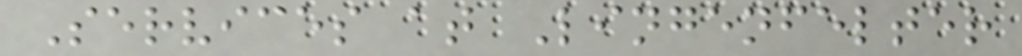Services at Lingenfelter
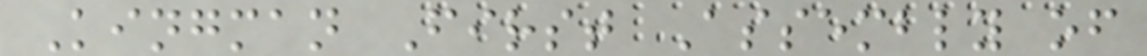Kingman First Assembly of
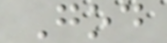God
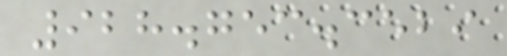928.753.3529
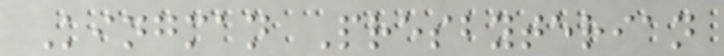Kingman Presbyterian
